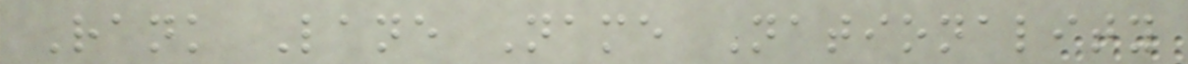Rank Lane Name Nationality
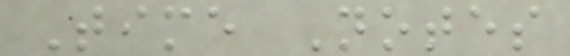Time Notes
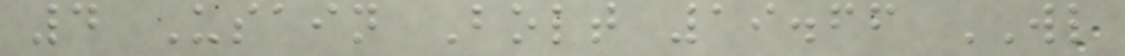4 Usain Bolt 19.66 WL
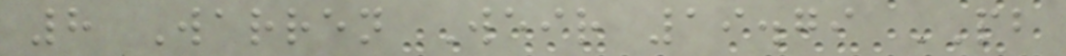8 Warren Weir 19.79 PB
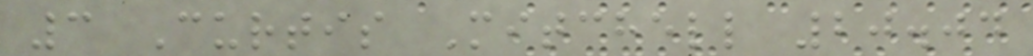3 Curtis Mitchell 20.04
